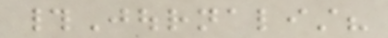#Journalist?
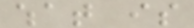what is
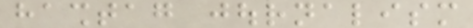hashtag journalism
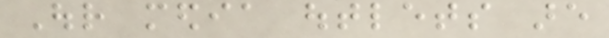Our media outlets are
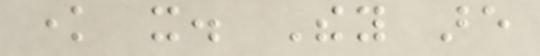know it. They are
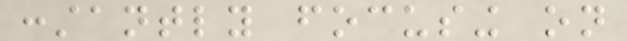constantly focusing on
